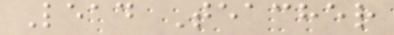Lead Teacher
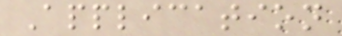Application
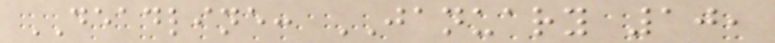DEADLINE: JANUARY 10,
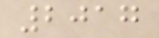2017
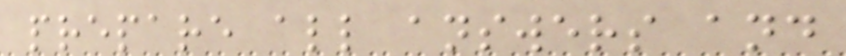prepare all answers and
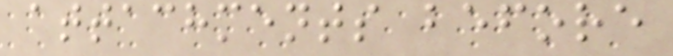attachments before
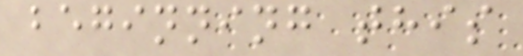beginning this
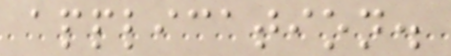application.
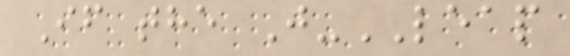If the J-LEAP
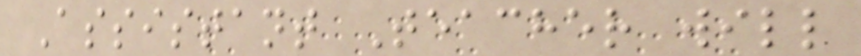Assistant Teacher will
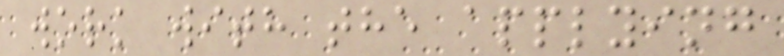work with the applying
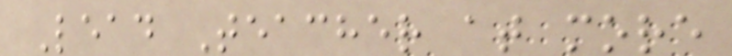Lead Teacher at more
